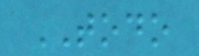TODO
